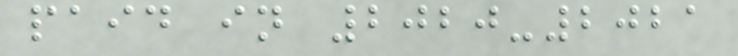paid in 2020-2021
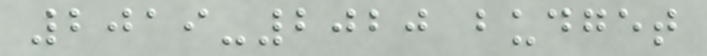2019-2020 budget
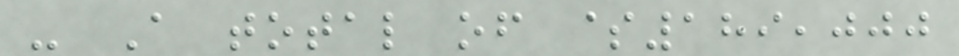- A total of $189,000
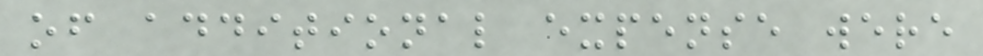of additional expense were
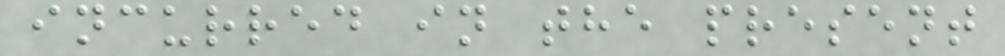incurred in the present
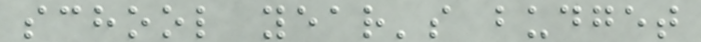school year's budget
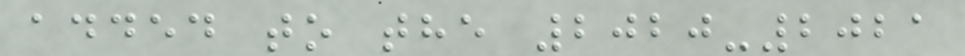added to the 2020-2021
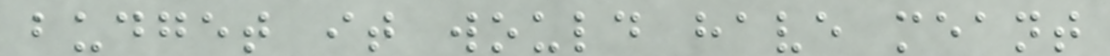budget it would have meant
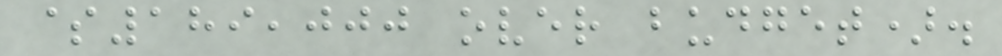$189,000 over budget).
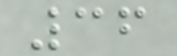36
